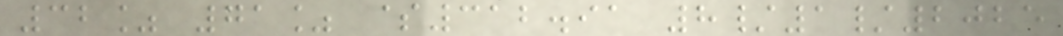32% 71% $312.91 8/1/2025
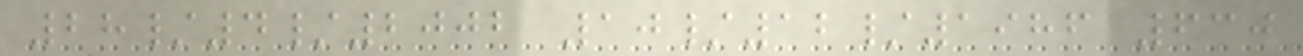28/4/2002 10/12/1986 630
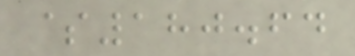$180.64
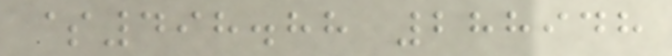$498.88 288948
